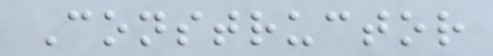Constructor
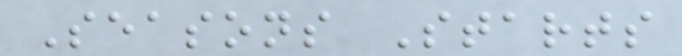Seasons Starts
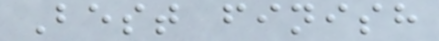Best finish
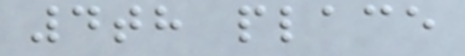4th place
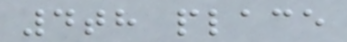4th place
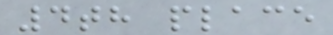4th place
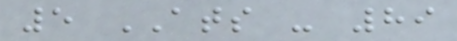5 ATS - 89
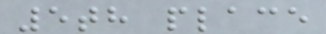5th place
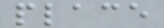place
